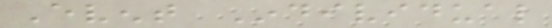Event Individual
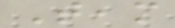Team
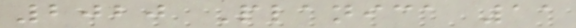2020 Planica 11
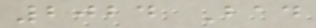2024 Bad
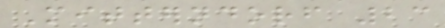Mitterndorf 23
